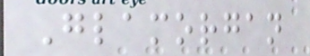Glamorgan
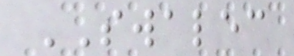SWALEC
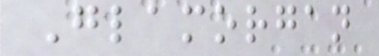Glamorgan
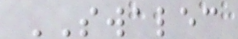SWALEC
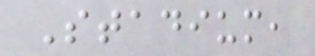Stadium,
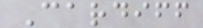Cardiff
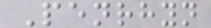Penrhyn
